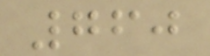760
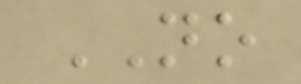NO
